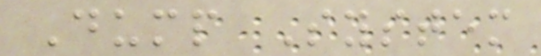Dump System
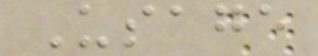Usage
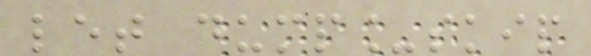let dump_skip
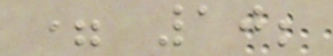= 10;
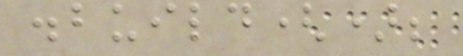.build();
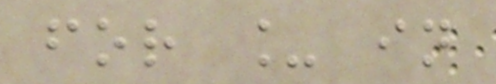for _ in
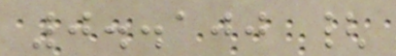0..100 {
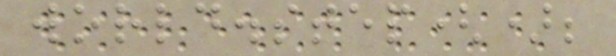world.step();
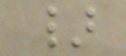}
